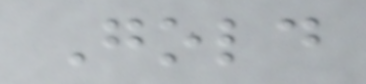Gold
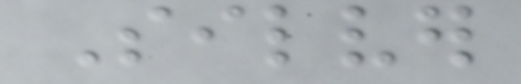Silver
